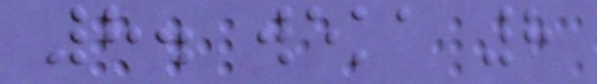8. weka 8
